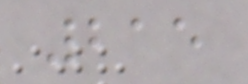215
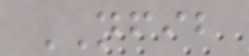NFIB
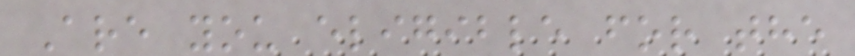Are you eligible for the
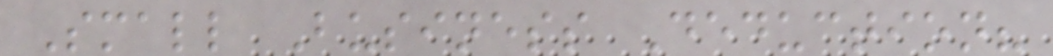Small Business Deduction?
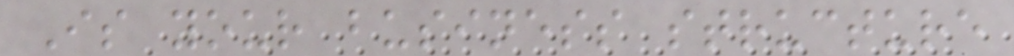Is your business structure
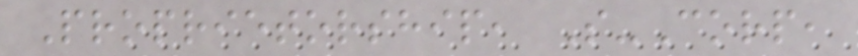Proprietorship, S-Corp,
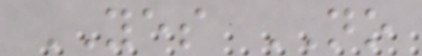YES NO
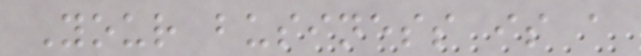Your business is a
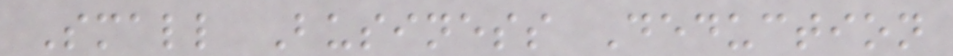Small Business Deduction
